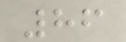86
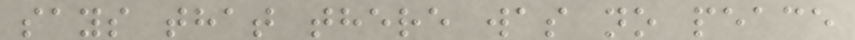says that there was no peace
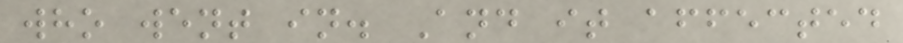who went in. And it affected
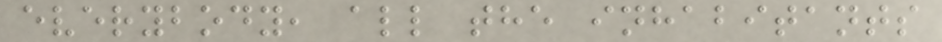everybody, all the inhabitants
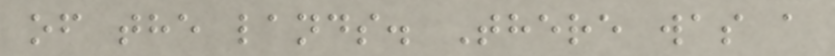of the lands. There was a
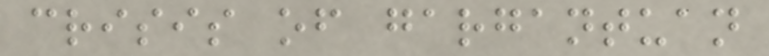crisis of gargantuan
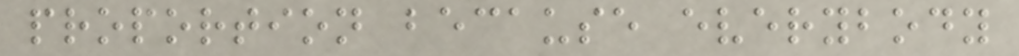proportion because everybody
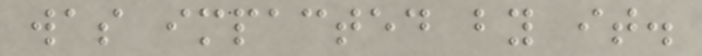was impacted by it.
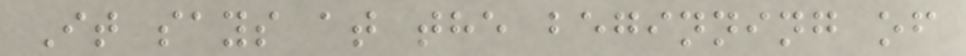It says at the beginning of
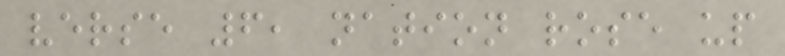verse 6, nation rose up
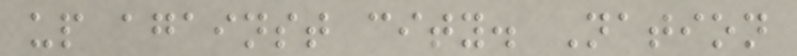up against city. Nation
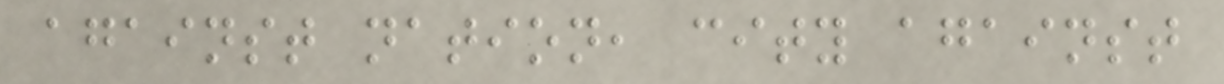against nation, city against
